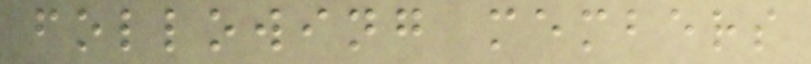following members
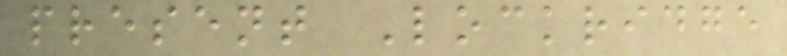present Lockridge
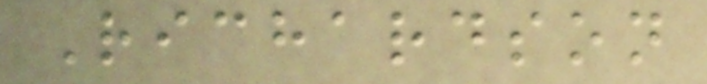Richardson
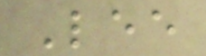Lee
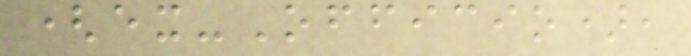(ex-Officio),
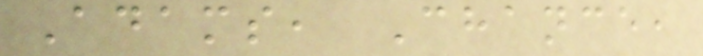Adams, Chance,
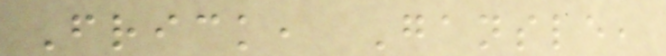Frick, Gansle,
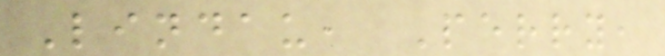Lindau, Perry,
